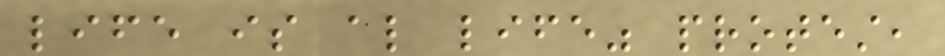life is also life" protest,
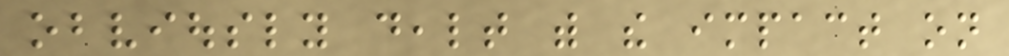obviously dealt with the impact on
